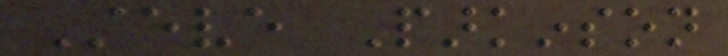Steve Parkinson
